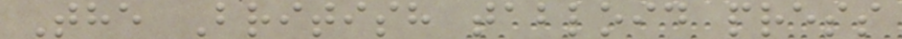The British tabloid press
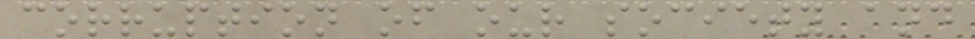corruption of our society and
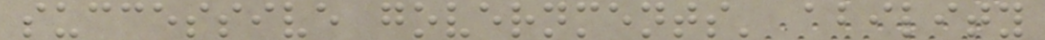successive governments' ability
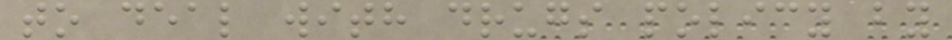to deal with drugs policy by
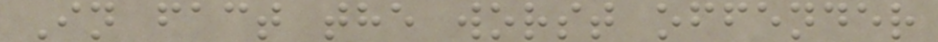In fact the worst offender
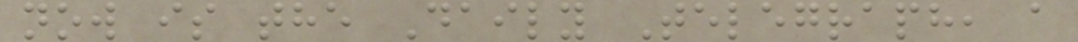now is the Daily Telegraph, a
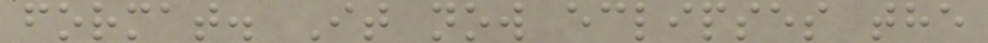format. It now eclipses the
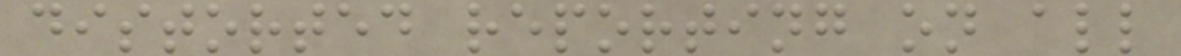distorted reporting on all
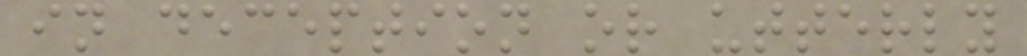in deception or utterly
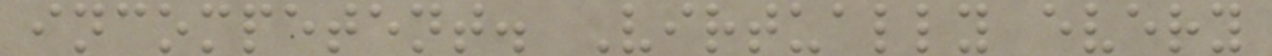incompetent. Virtually every
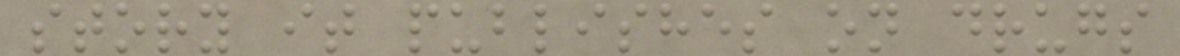story it publishes on drugs
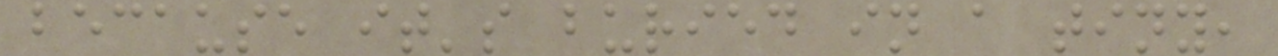because it's buried in a tiny,
